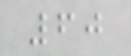60
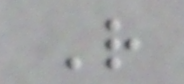R
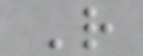R
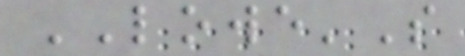LOWE'S
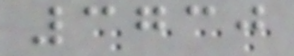3730
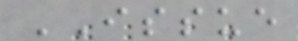ISSUE
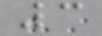3
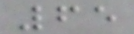65
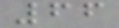66
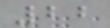22
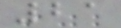21
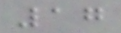17
